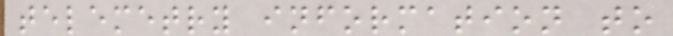telemetry information to
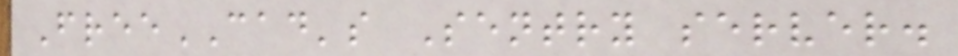FreeCAD's Sentry server.
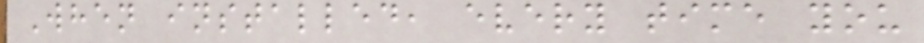When installed, every time you
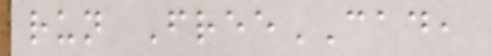run FreeCAD,
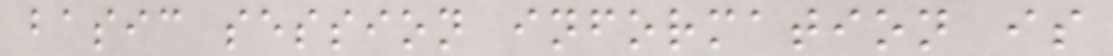basic session information is
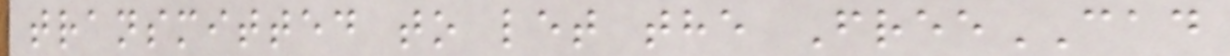transmitted to let the FreeCAD
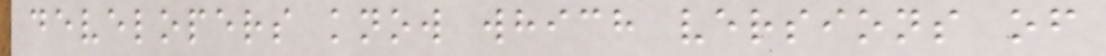developers know which versions of
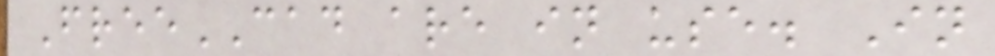FreeCAD are in use. In
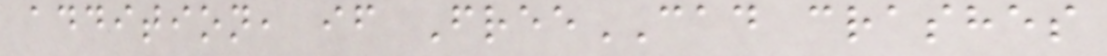addition, if FreeCAD crashes
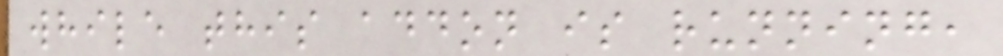while this addon is running,
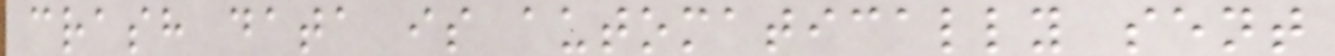crash data is automatically sent
